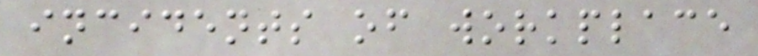incidents of workplace
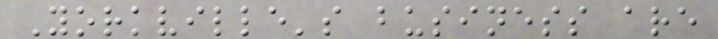Yorkville's business are
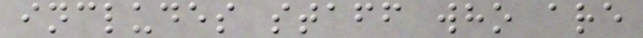includes staff who are
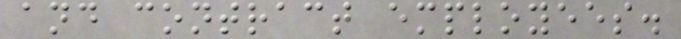and contract employees.
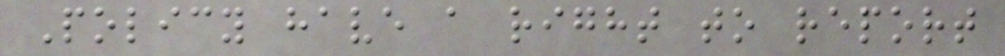Policy have a right to report
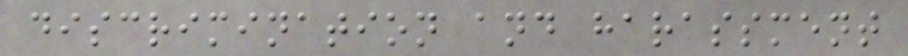discrimination and harassment
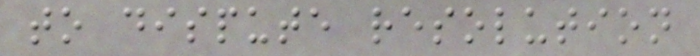to dispute resolution
